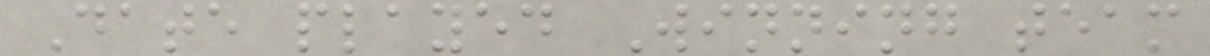Date played Winning team
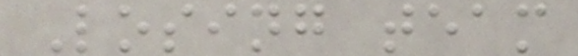Losing team
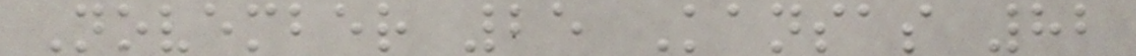November 25 Kansas 82
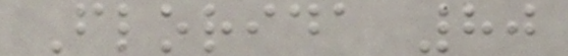Florida 80
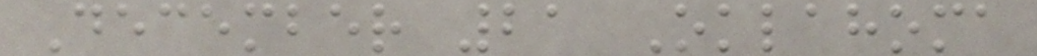December 21 Oklahoma
